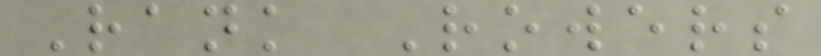Rank Rowers
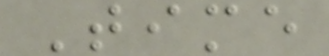Time
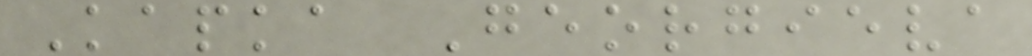Kapka Georgieva
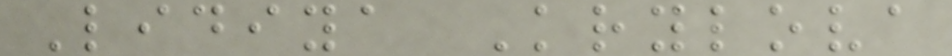Lidiya Krylova
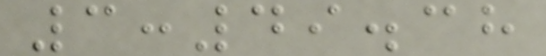3:49.38
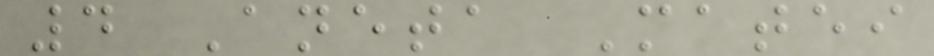4 Aneta Matei
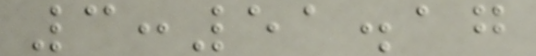3:51.17
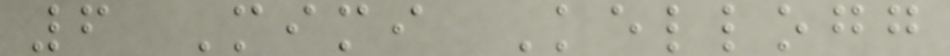6 Mimi Kellogg
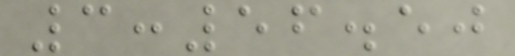3:56.50
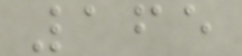165
